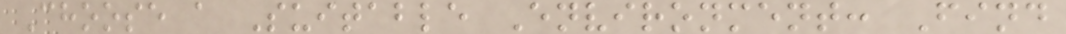Choose a Suitable Environment: Find
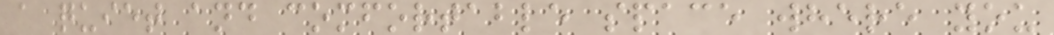a quiet and comfortable space where you
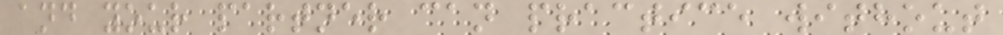and your partner can practice without
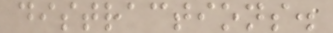distractions.
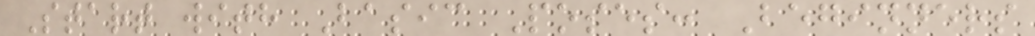Start with Basic Poses: Beginners
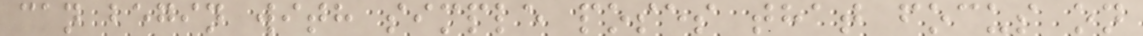can begin with simple poses that focus on
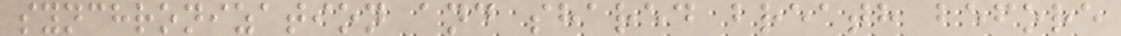synchronization and shared breath before
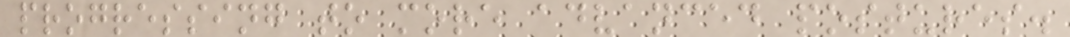progressing to more advanced postures.
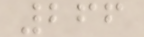266
